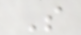So
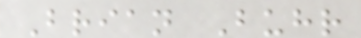Brian Buhr
